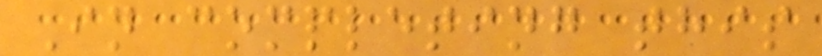In completing this
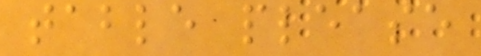table please
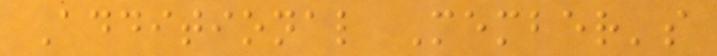Additional Member's
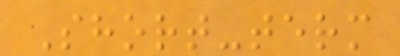Short-term
